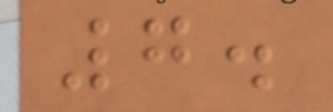7.
